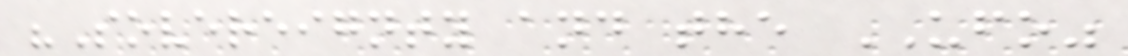"Sovereignty and the UFO"
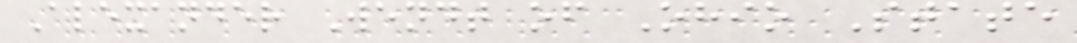Alexander Wendt of Ohio State
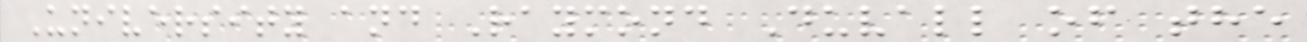University and Raymond Duvall of the
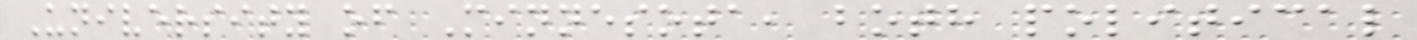University of Minnesota, both political
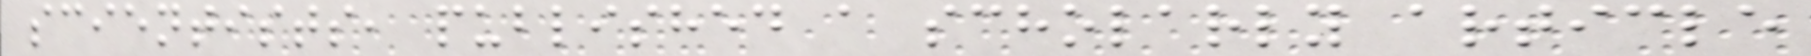scientists, published a scholarly article
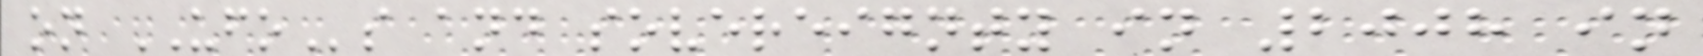on UFOs and sovereignty in 2008 in
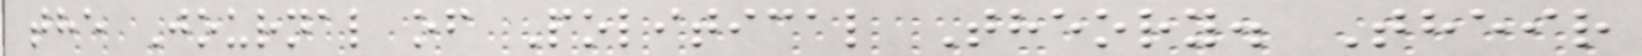the Journal of Political Theory. Their
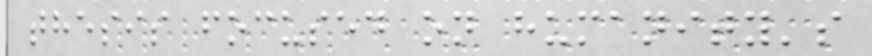thesis focused on humanity's
